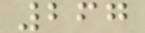267
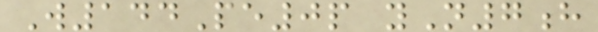W144Pe0p yN7h
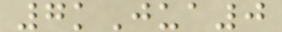7kJua0
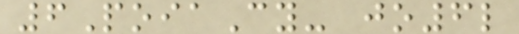6PoiaCy- jo6l
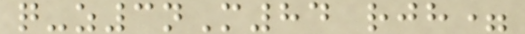q-z3nM84 rjh=
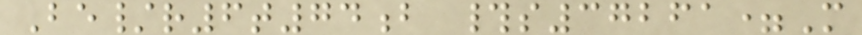Be/r6t74b #s37261=M
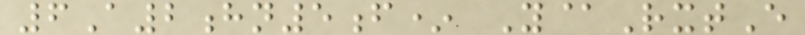6A2hn5f* Y@RxtE
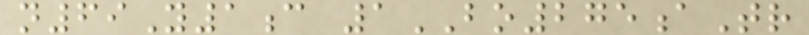n69Y1c 1BO275aTr
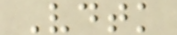Vdtk
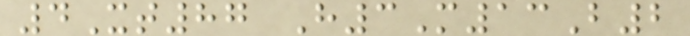4Xt87 H3M13B2
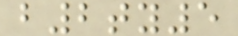b2ty5
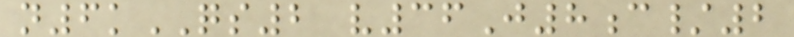n6kQS2 v36J8c/2
